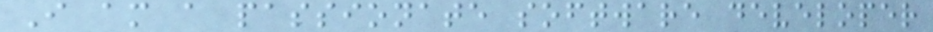I am a passionate software developer
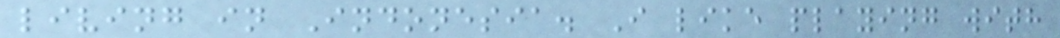living in Indonesia. I like playing with
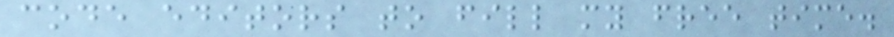code editors to fill my free time.
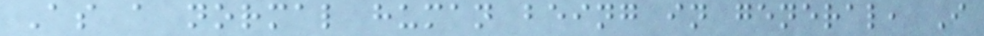As a normal human being in general, I
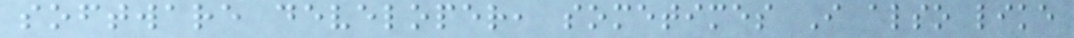software developer, sometimes I also like
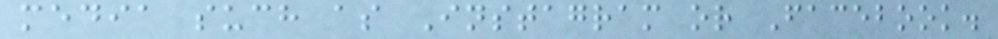media such as Instagram or Facebook.
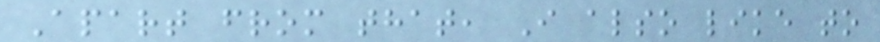Apart from that, I also like to
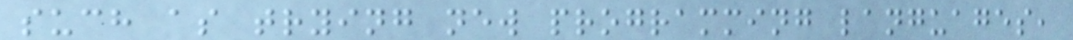such as trying new programming languages,
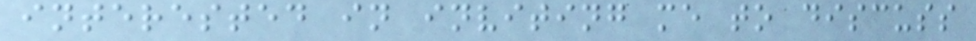interested in inviting me to discuss
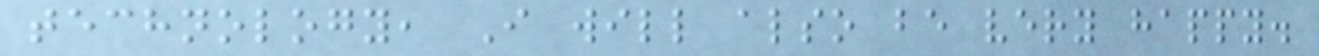technology, I will also be very happy.
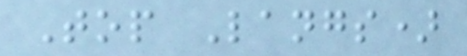Top Langs)
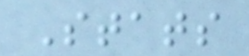Stats
